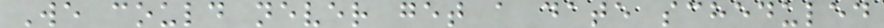We could never get a date scheduled
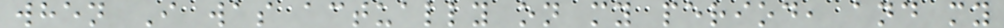when I was actually on my period, and my
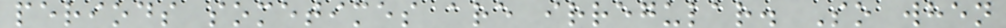periods sometimes are irregular. So when
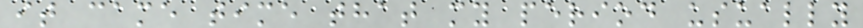it came time that my period usually
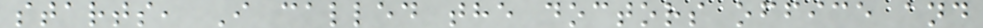starts, I called the doctors office and
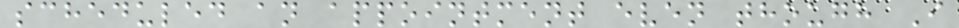scheduled an appointment even though I
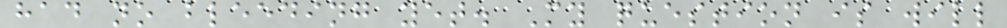had no bleeding yet. My question is will
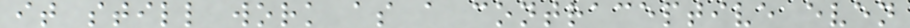it still work as a contraceptive even
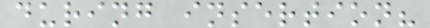during insertion?
